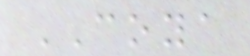COYA
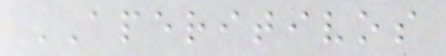APERITIVOS
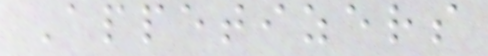Appetizers
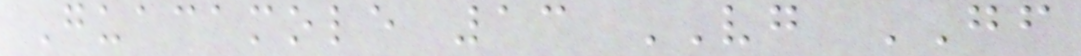Guacamole 13 VG GF
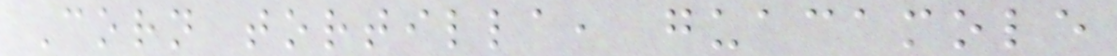Corn tortilla, guacamole
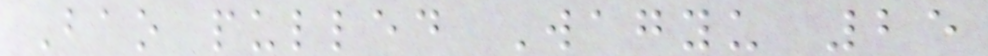Bao pulled Wagyu 25
